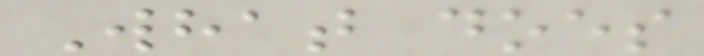What does
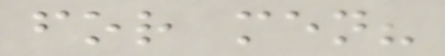for men?
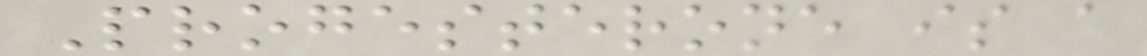Progesterone is a
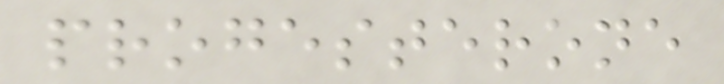progesterone
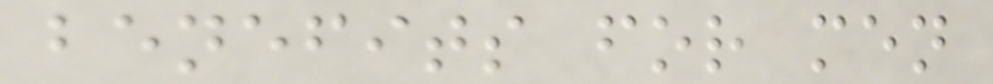benefits for men
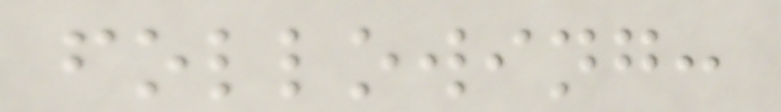following:
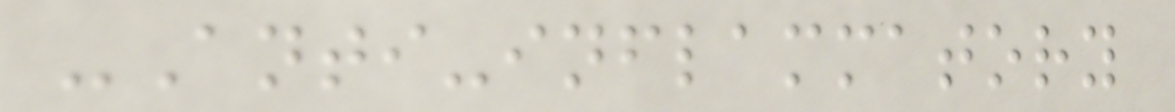-Anti-inflammatory
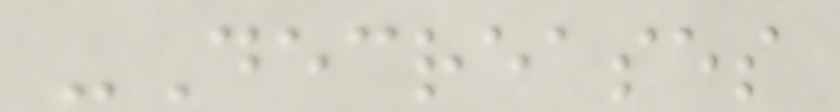-Decreases
